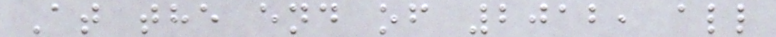At the end of 2012, all
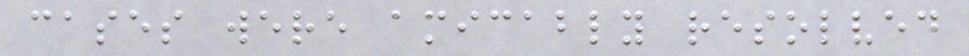cases were amicably resolved
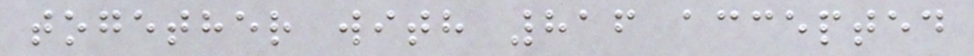together with 816 accepted
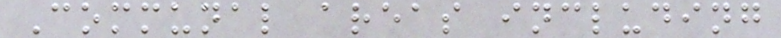Communal areas including
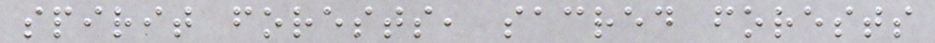spirit forests, sacred forests
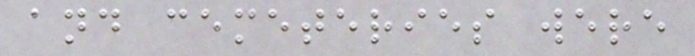and cemeteries were
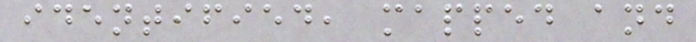identified, mapped and
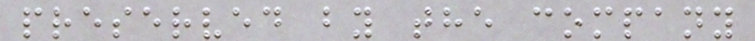preserved by the company
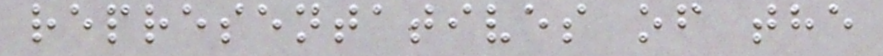representatives of the
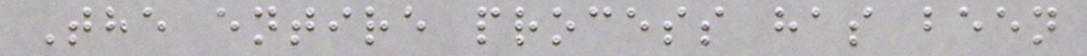The entire process has been
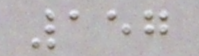157
